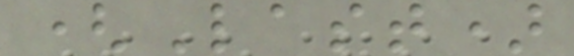(Last)
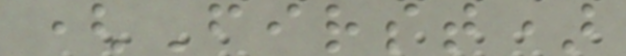(First)
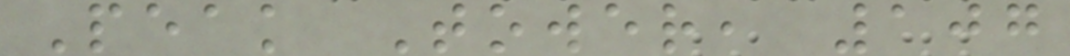Peak Tower, 107
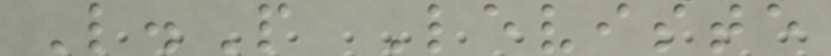L.P Leviste
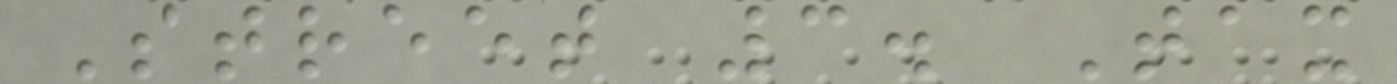Street 3. Tax
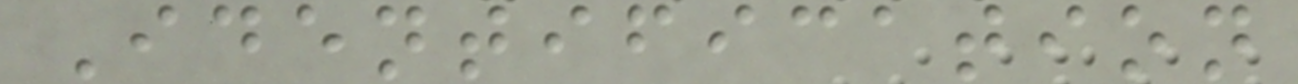Identification
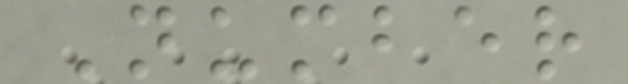Number
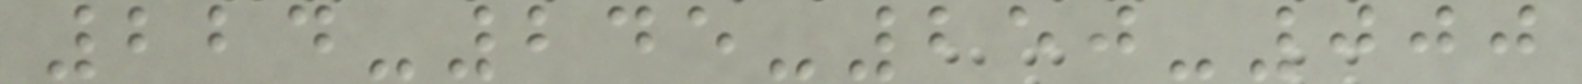224-245-250-000
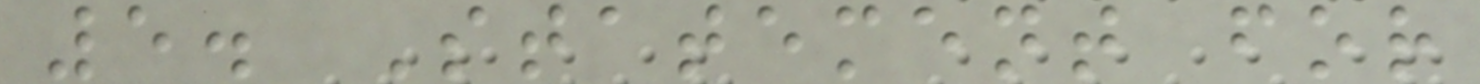5. Statement for
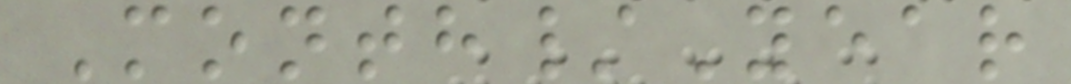Month/Year
